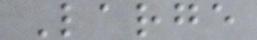Large
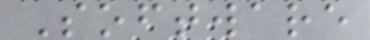Software
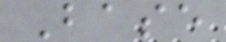Base
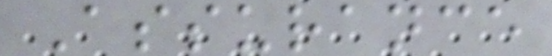Assurance
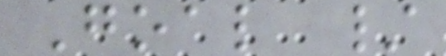Goal /
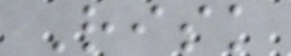Risk
